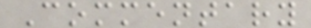Commentary
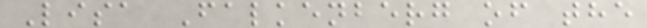Lisa Falkenberg of the
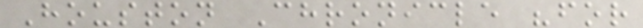Houston Chronicle "for
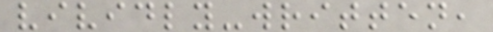vividly-written,
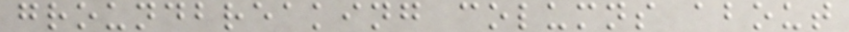groundbreaking columns about
